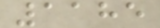1185
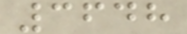3648
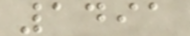1491
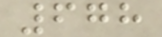678
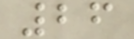26
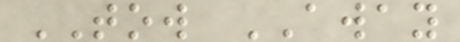TOW AWAY
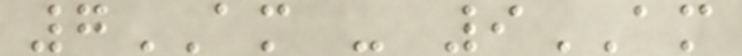7AM - 9AM
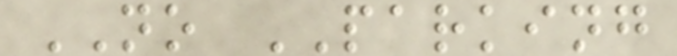NO PARKING
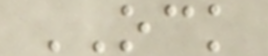OCK
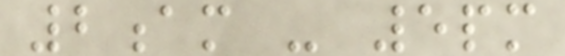2am - 5pm
